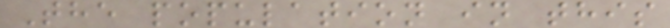The population in this
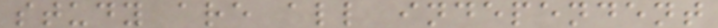study are all independent
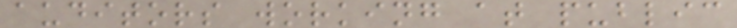auditors working at public
